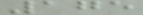175
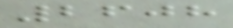2608
